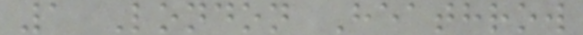1 London Heathrow
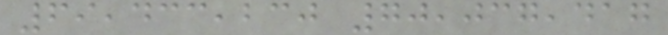69,433,230 70,037,417
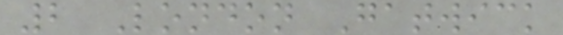2 London Gatwick
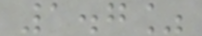1.7%
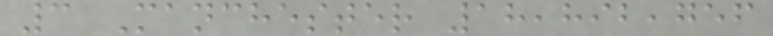3 Manchester 18,892,756
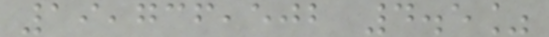19,736,502 4.5%
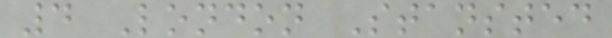4 London Stansted
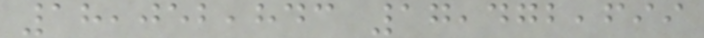18,052,843 17,472,699
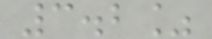3.2%
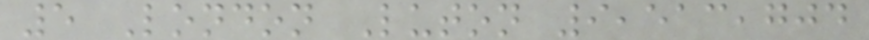5 London Luton 9,513,704
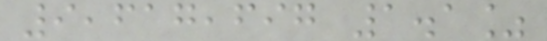9,617,697 1.1%
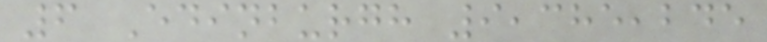6 Edinburgh 9,385,245
